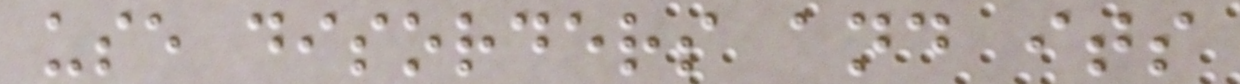use disorders and its
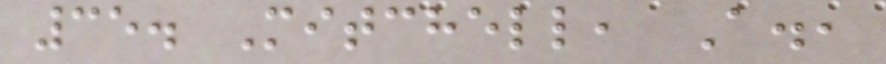35. Mitchell, A.,
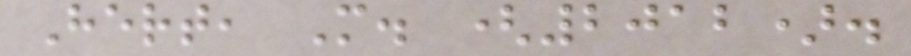Hert, M. (2012).
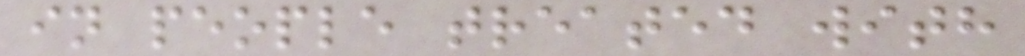in people treated with
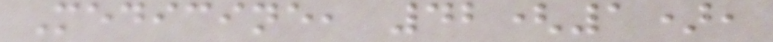Medicine, 42(1),
